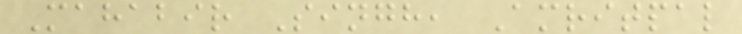Mahabir Singh, Amritpal
